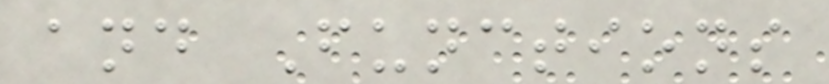and Functions
